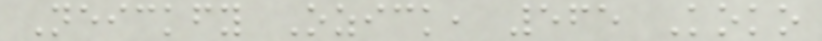Neickfy Ozick, 565 Koko
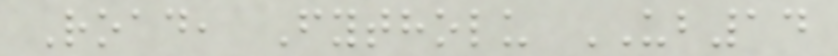Road, Fytholu UB14
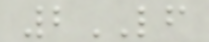2LF
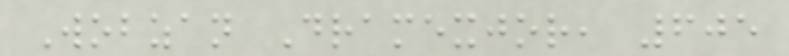Wobzan Dramexjor, 605
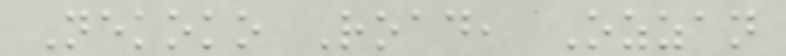Nekoko Road, Ozzan
